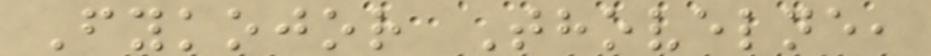Fykojor Thovelne,
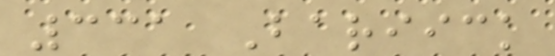331 Bariick
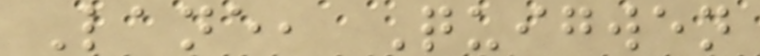Lane, Quigwen
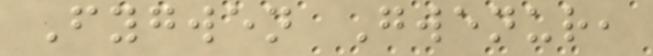Fygwen Gwenur,
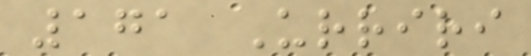171 Urriri
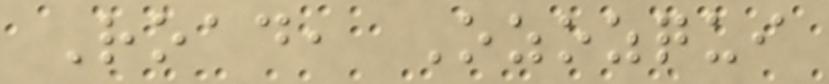Road, Ozozqui
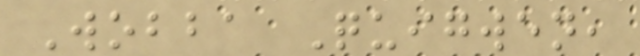Wobba Quigwen,
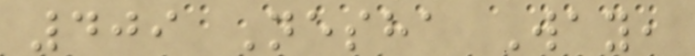409 Nesha Way,
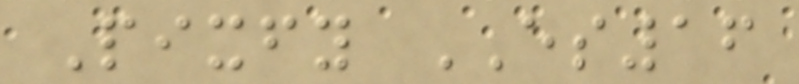Pixfy ES16
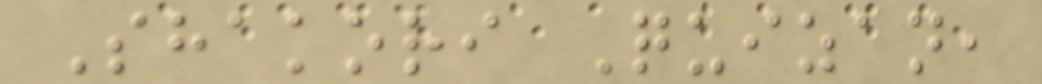Shakori Quizan,
